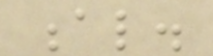al.
